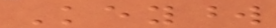Keyword
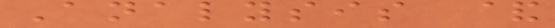Analysis &
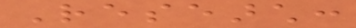Research:
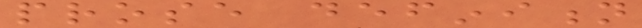prose definition
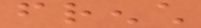french
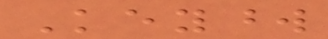Keyword
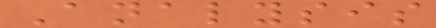Analysis
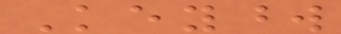Keyword
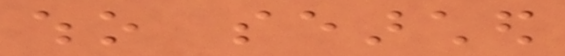who searched
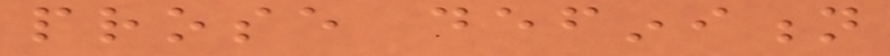prose definition
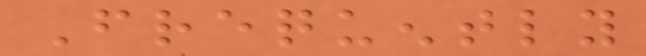Frequently
